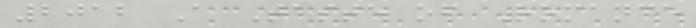2012 A Taste of Romance
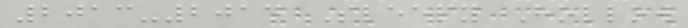2013-2014 Sleepy Hollow
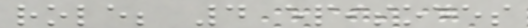role; 4 episodes
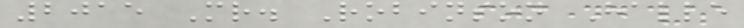2015 Mr. Robinson Halle
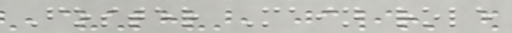Foster Main role
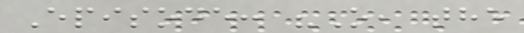Episode: "O, the
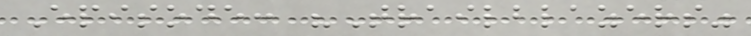Episode: "Trailblazers"
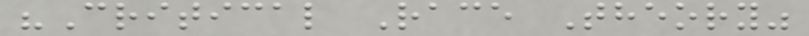"Critical Race Theory"
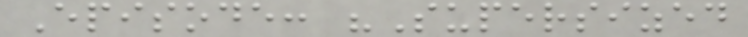Episode: "Supersized
